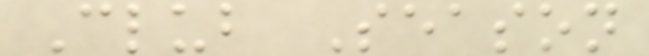Club Season
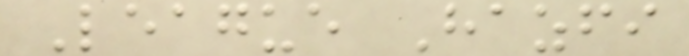League Hazfi
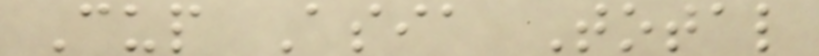Cup Asia Total
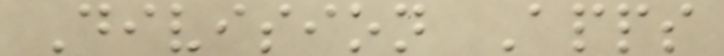Division Apps
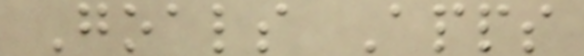Goals Apps
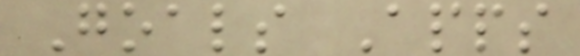Goals Apps
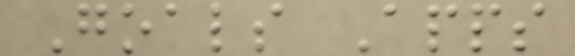Goals Apps
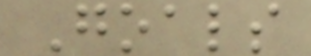Goals
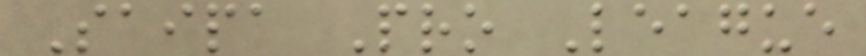Saipa Pro League
